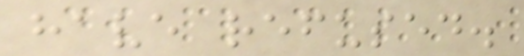have refused.
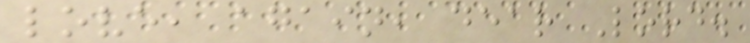love, again, dear Lord.
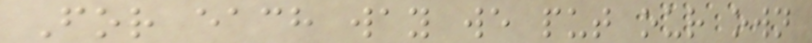For each way we put our own
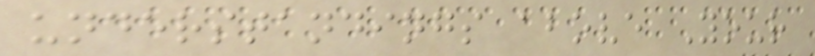understandings above Your
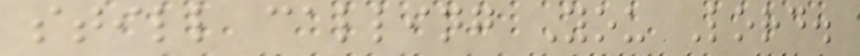still calling You Lord.
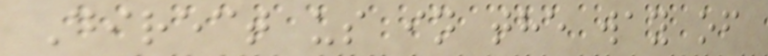Direct us in the way of
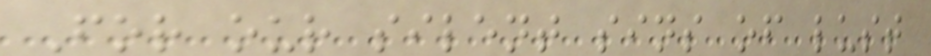For our silent sins of lust
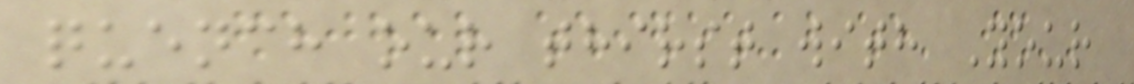quench our thirst with Your
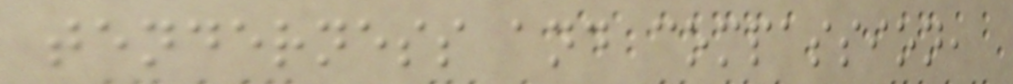tenderness and compassion,
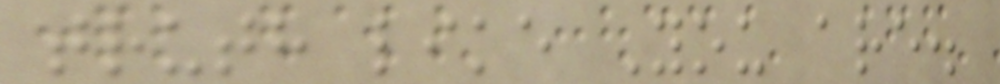truth like You are.
